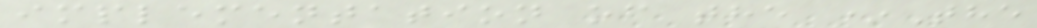implementation of the *The
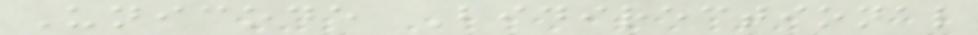Unicode Bidirectional
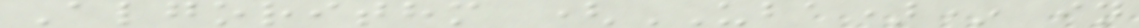Algorithm (UBA)* in
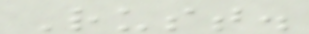Rust.
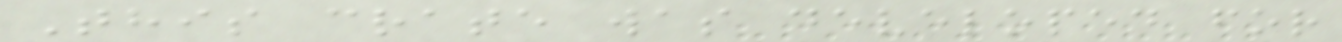This crate was developed for
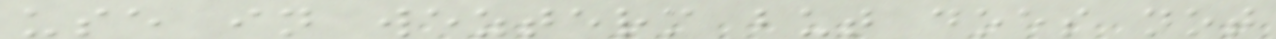use in wezterm but does not
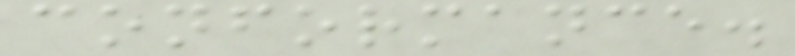conformance.
